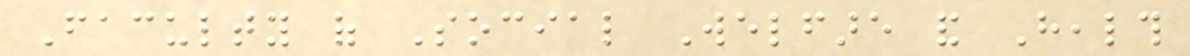Faculty of Social Welfare and Health
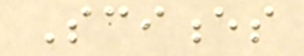Sciences
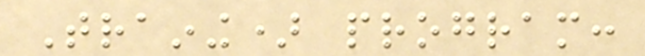Training) program:
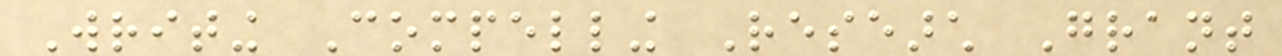Writing Compelling Research Grant
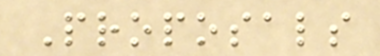Proposals
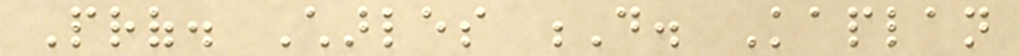Prof. Charles D. Kaplan
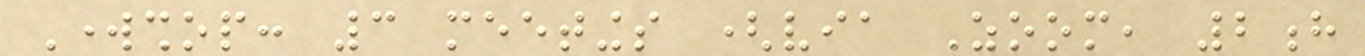Workshop: 3 meetings (via Zoom, 2h
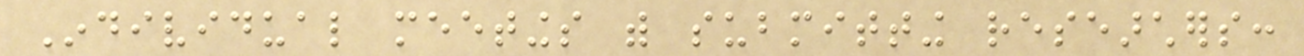Individual meetings with submitting researchers:
